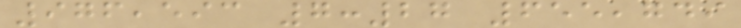976,593 7:27 655,749
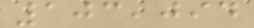103,094
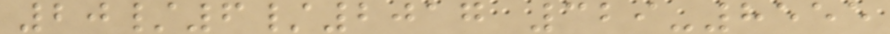20/6/2017 329-8555
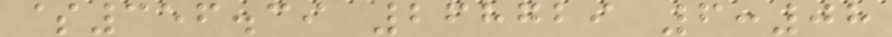$356.39 268729 6:08
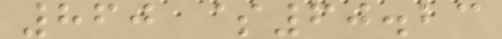860 $60.23
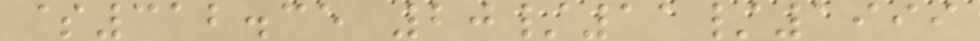$312.35 20/11/1999
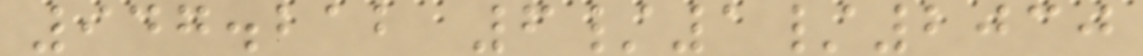947.212 6/1/2030
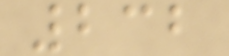232
